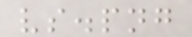vs.png
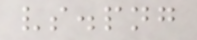vs.png
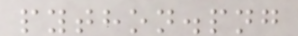python.png
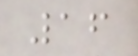16
